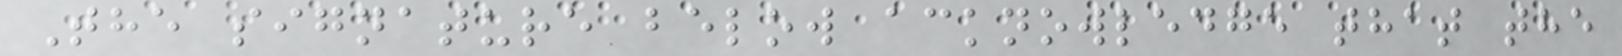The signature below acknowledge that the
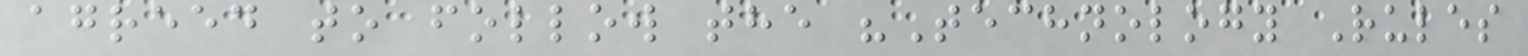agreed to follow the "Technology Rules
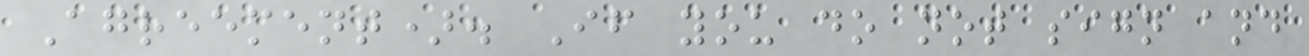Agreement). If you do not sign and
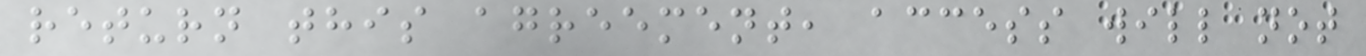return this agreement, access will not
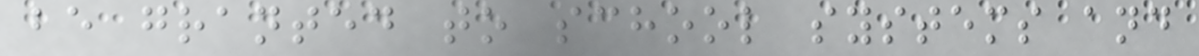be granted to school systems and
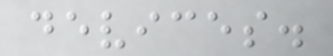devices.
